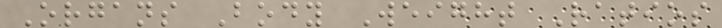Organs Body Weight Ratios
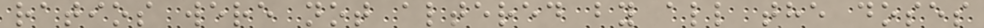ratios were not altered by all the doses
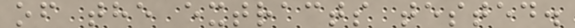of the extracts tested.
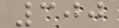300
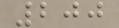200
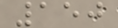150
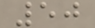50
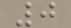0
